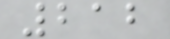212
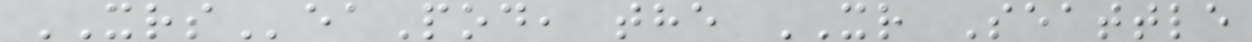XRSeaPod, the XR Seattle
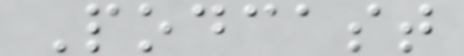Podcast
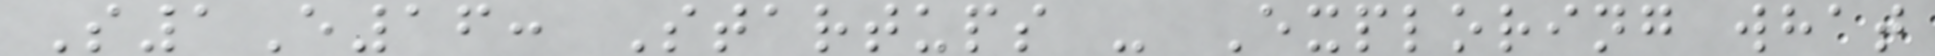S1E16: Startups - Exploring what
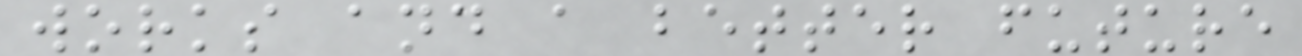works and a better future
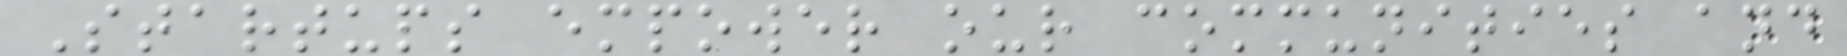Startups empower our communities and
